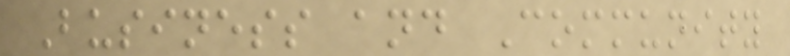Business and Community
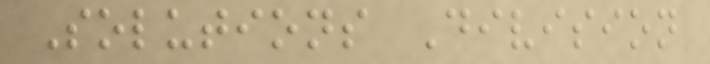Solutions Division
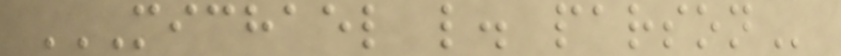MICHAEL L. PARSON
